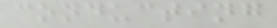conducting
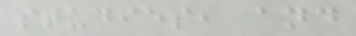studies, and
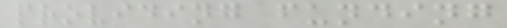providing funding
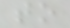to
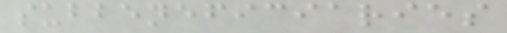subbeneficiaries
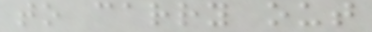to carry out
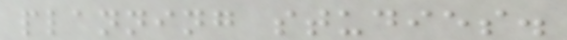planning studies.
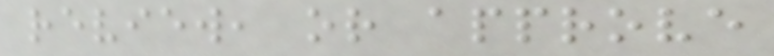review, or approve
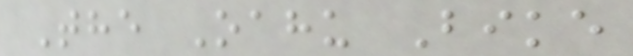The Oahu Bike
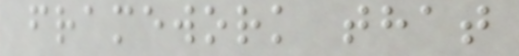framework that
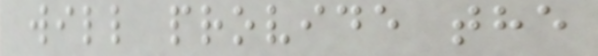will provide the
